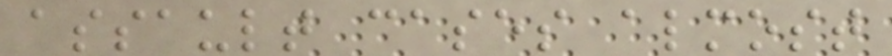assault cases almost
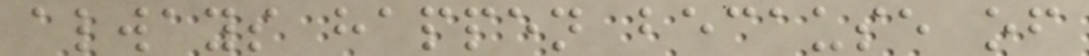always happen because of
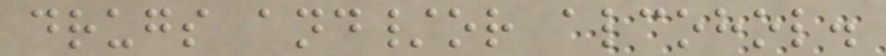drugs and/or alcohol.
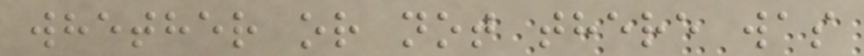whether or not there was
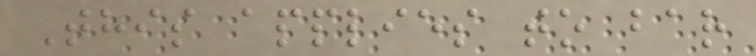This applies to bar
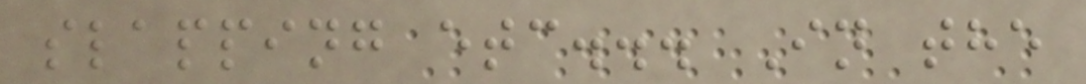slapping etc... In the
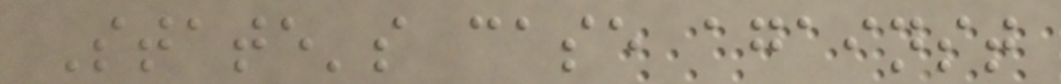State's case against
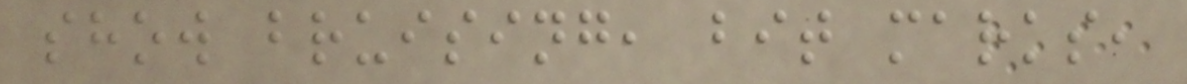show bruising, bit marks,
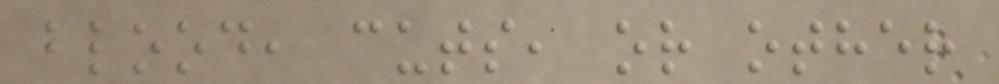blood, cuts, or other
